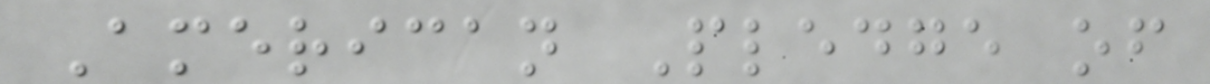American Pledge of
